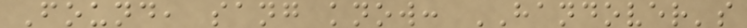Found, sang know: HANDOVER's
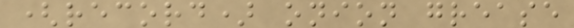(record) onion grease
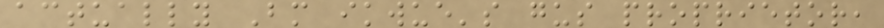actually Bm ikwue's gus proprietor,
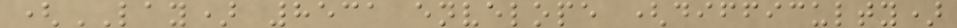(LAY) 8531 envelope (difficulty)
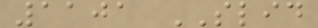1101 SLID
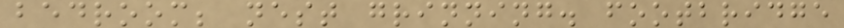bedroom; nest grinning. footbridge
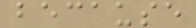because
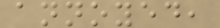annoyed,
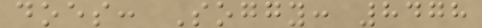does: Soggy: 8478
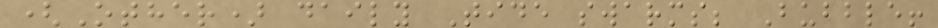(Other) daily Tide swarms; Bubble!
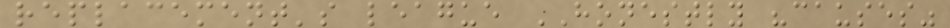replacement's league HONESTLY "causes"
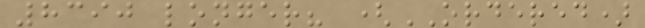8390 longer? (ORDERED)
